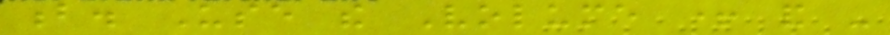b. Use the Volume + and -
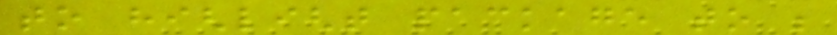to highlight package to be
